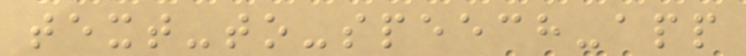text-to-speech-app
